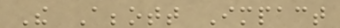The Abbott Impact
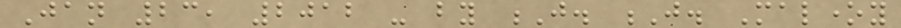Jan 23, 2012 - by J. J. Maloney
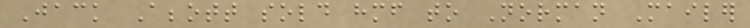Jack Abbott sold himself to Norman Mailer
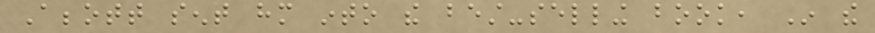Abbott sent him into the best-selling book, In the
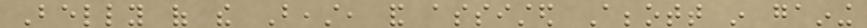Belly of the Beast, and assisted Abbott in gaining
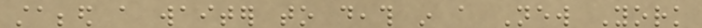stabbed a waiter to death in a New York
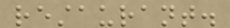restaurant.
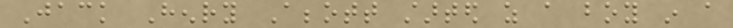Jack Henry Abbott started as a boy in a
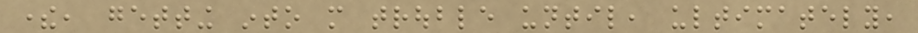there, getting into more trouble until, ultimately,
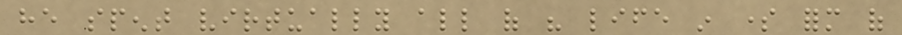he spent virtually all of his life in some form of
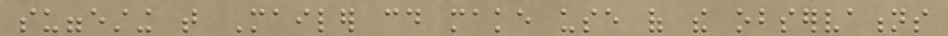suggesting that Mailer could make use of the observations
